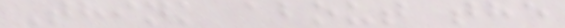Think about the
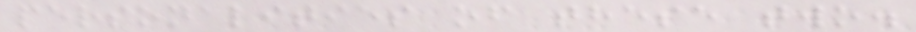personalities of these two.
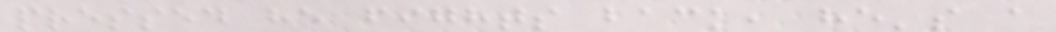pressed he fights back, he's a
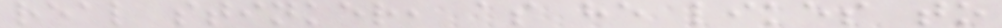real stinker, as he likes to
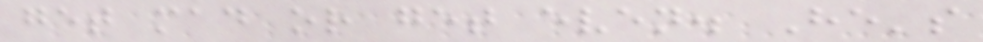get mad or get even. He's
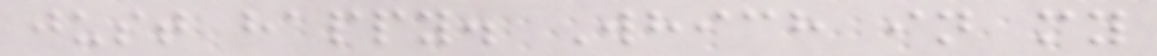just happy. Which in my
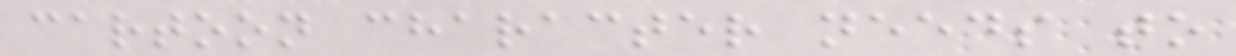cartoon character needs to
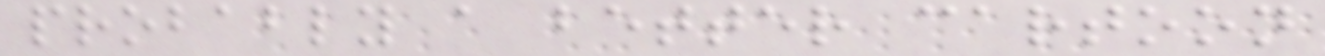probably a better cartoon
